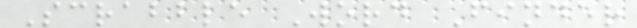Scrabble Word Finder
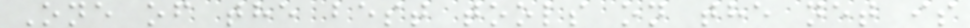One of the best tools on the net is
